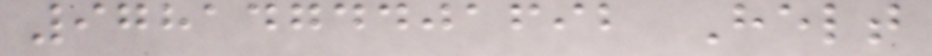9781474401692 Helt
